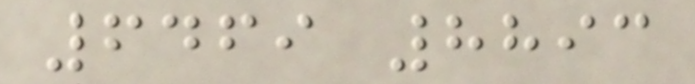6469 8893
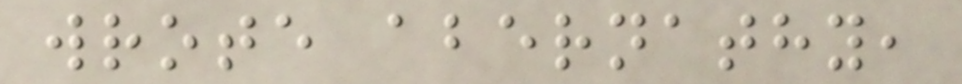wrote abernathy,
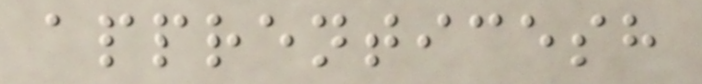apprenticesh
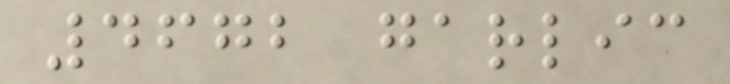4672 garlic
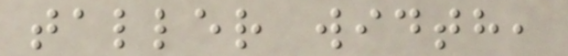taller width,
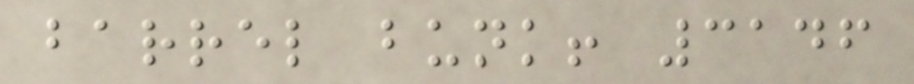barrel bunk! 3146
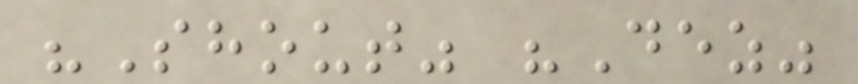"Shout" "Dez"
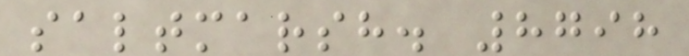saltmarsh. 8798
